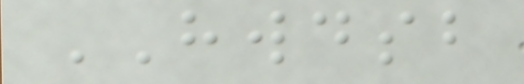HWDSB
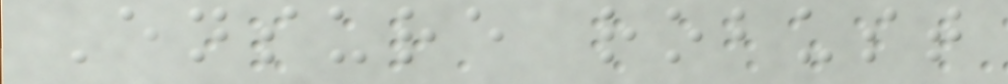Ensure robust
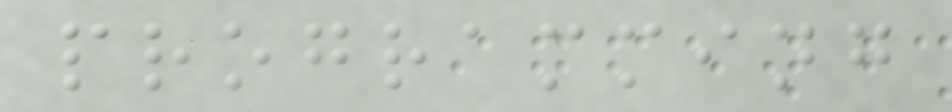programming
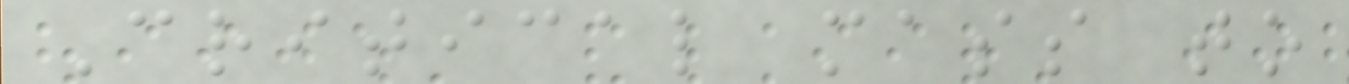Critical mass to
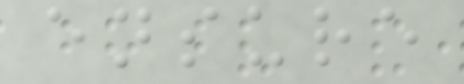ensure
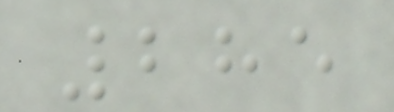285
